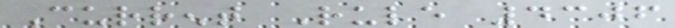Current Rule 4306
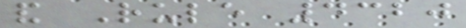and Rule 4320
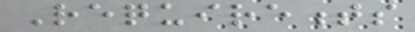Requirements
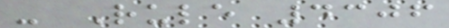- Rule 4306
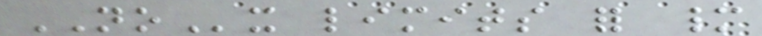NOx limits for many
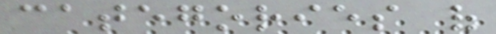categories of
